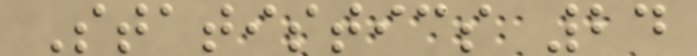Statistics 24
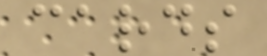cards
